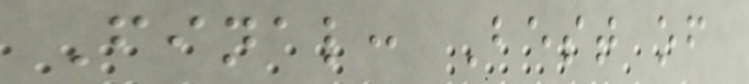Final: Best of
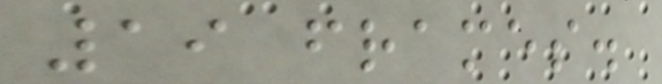19 frames.
